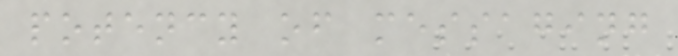potency of messaging
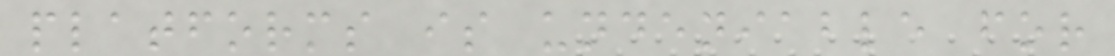platforms is undeniable for
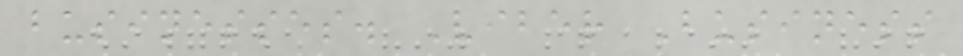businesses. Viber Business
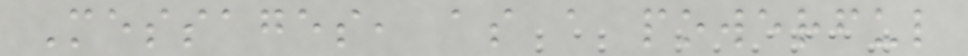Messages, as a powerful
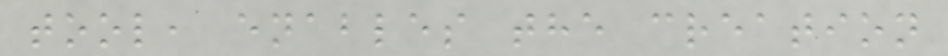tool, enables the creation
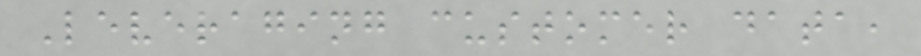Leveraging customer data,
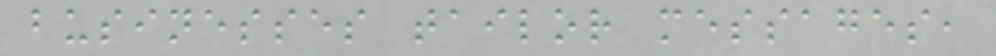businesses tailor messages,
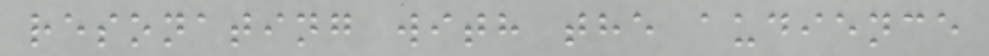resonating with the audience
